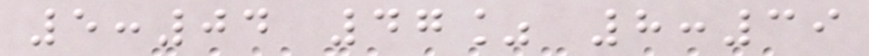5:04 47% 8:39
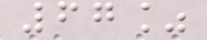67%
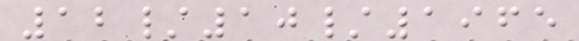12/10/1965
